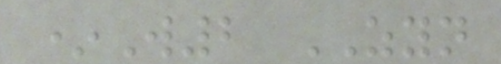*W2 ZYN
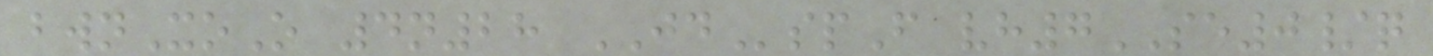bwnXoO 4n28 JDspF vh7SE0/q
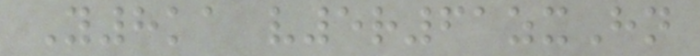Y8ka v5r61zxHn
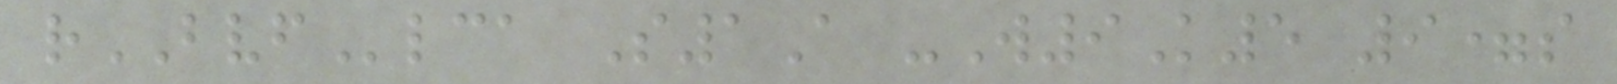rBVFlca S1A -W9K5 9=s
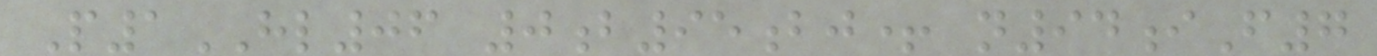P1HL06 0b95bj+ n94iF7
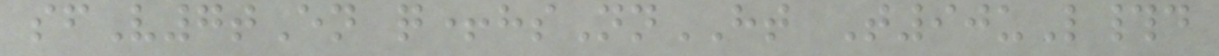sfV7tEn q+hsNnHT T90uL#d
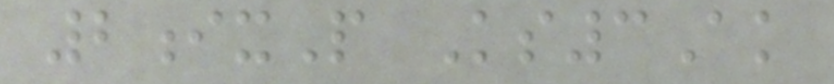2ixP Ks3Ak
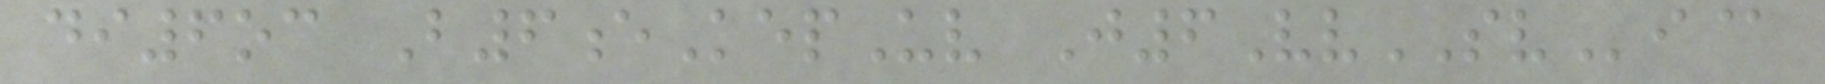di6oc B6eKepUv J6VvSVi@
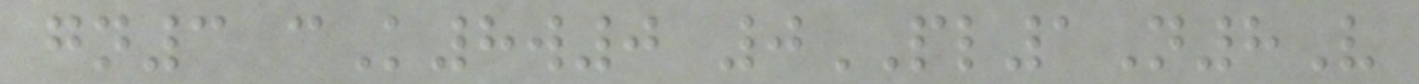gn3 cK8w0 0PL1N8V
